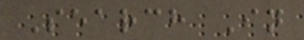Search In
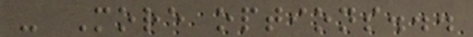- More options...
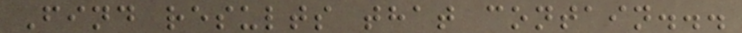Find results that contain...
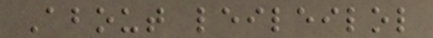About leileilol
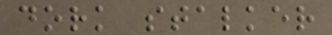dork stalker
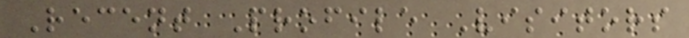Recent Profile Visitors
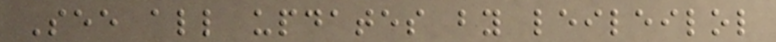See all updates by leileilol
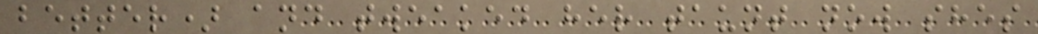better) and tweaked her taunt now shes
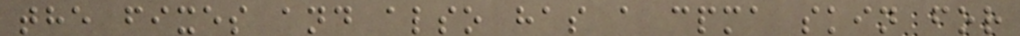the fixes and also has a cpma skin for
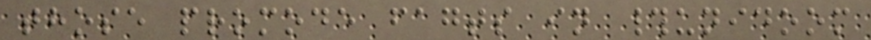those promode fagts in #unidoom
